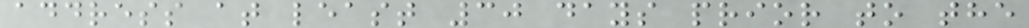address at least 30 days prior to the
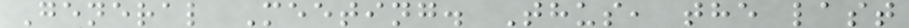General Meeting. Thus, the last
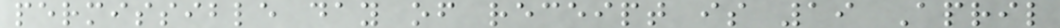permissible day of receipt is 19 April
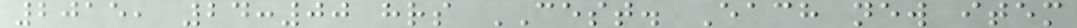2015, 24:00 hrs CEST. Each new item
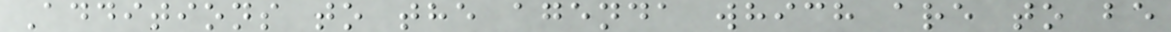Additions to the agenda which are to be
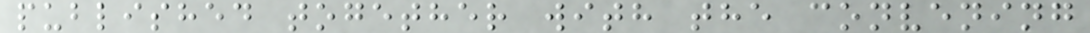published together with the convening
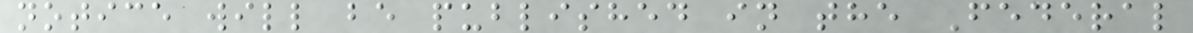notice will be published in the Federal
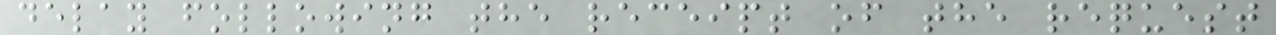delay following the receipt of the request
